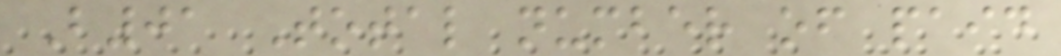B01 Total number of paid
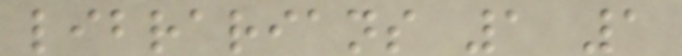librarians 1 1
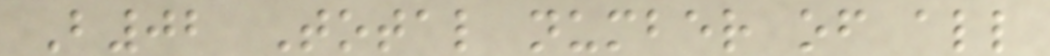B02 Total number of all
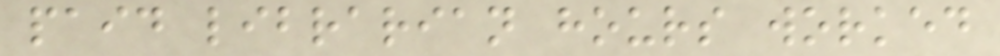paid librarian hours worked
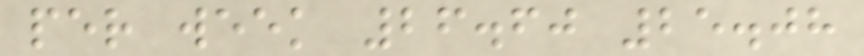per week 26.60 25.08
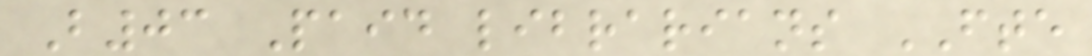B03 Paid librarians FTE
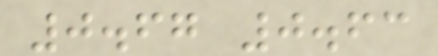0.67 0.63
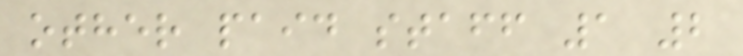other paid staff 1 2
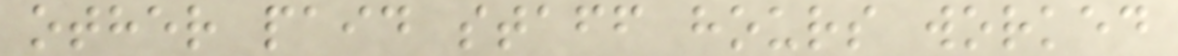other paid staff hours worked
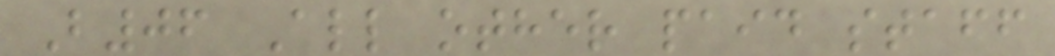B06 All other paid staff
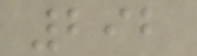292
